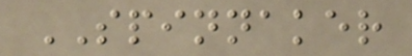SPINNAKER
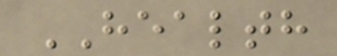HEALTH
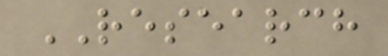RESEARCH
